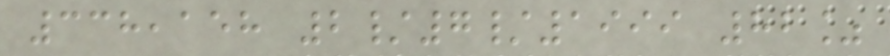338,158 2/7/1999 82%
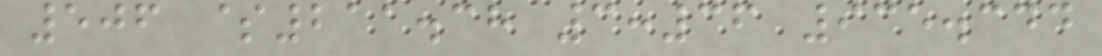506 $211.38 3:36 935.344
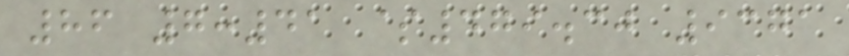86 7:41 $479.30 9371
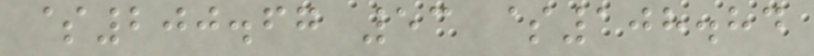$200.67 53 $108.84
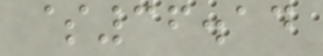$36.14
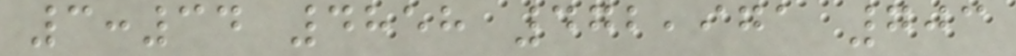3:34 4858 472,971 703
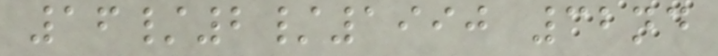16/2/1990 32nd
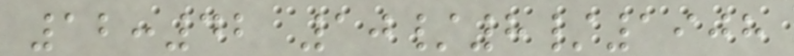12:42 10/8/1908
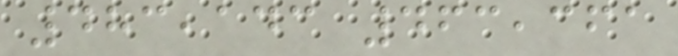483,143 463,361
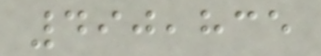490,835
